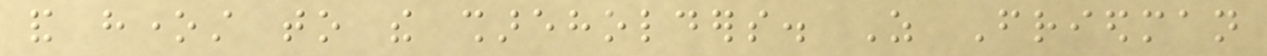and honest to the shareholders. As Friedman
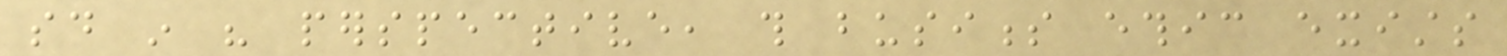said in his perspective, this business ethic exists
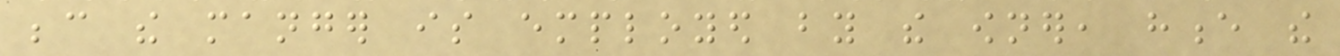because the manger is employed by the owner, hence the
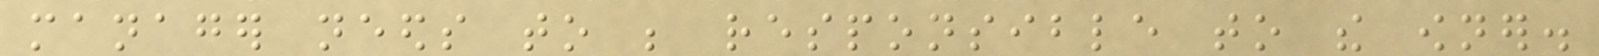manager needs to be responsible to the owner.
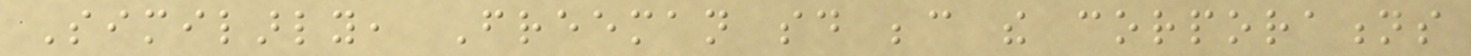Similarly, Freeman said because the corporations
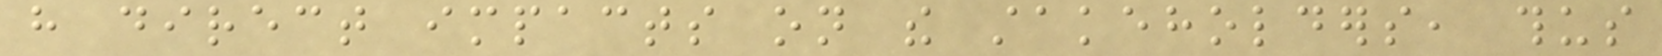have direct impacts on the stakeholders, thus
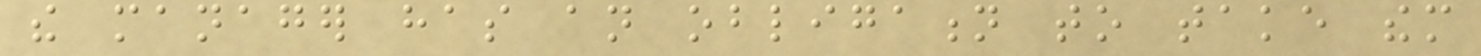the manager has an obligation to take them
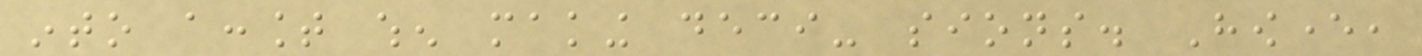into account when making deci- sions. However,
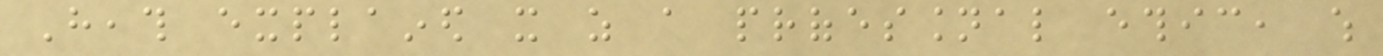Heath explained it as a professional ethic, which
